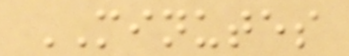MINUTES
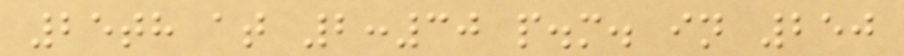25th at 2:30 p.m. in 250
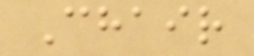Chair
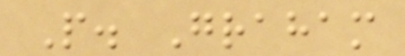P. Graham
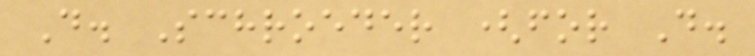D. Schroeder (for D.
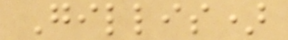Gillis)
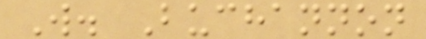W. Buchannon
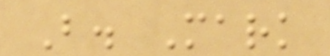B. Mark
